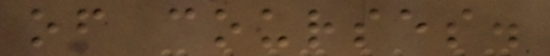of courses.
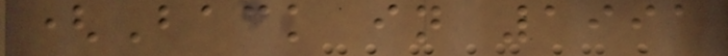(Back in 1991
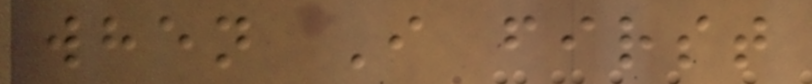when I first
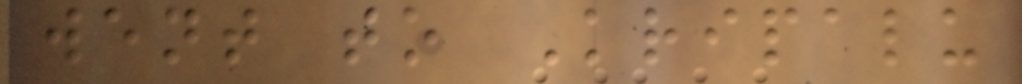went to Kripalu
